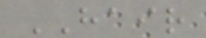HAIR
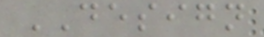DESIGN
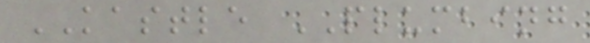KASTLE PLUMBING
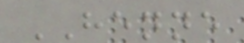HENNE
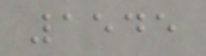1545
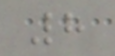8
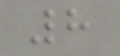8
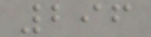296
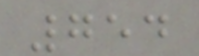754
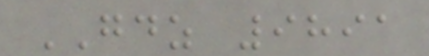GDZ 9891
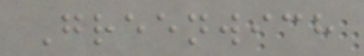Greenwich
